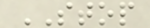STOP
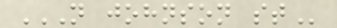N JOHNSON ST
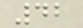42
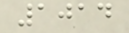1014
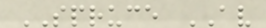SPRUCE AV
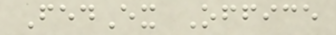FedEx Office
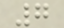7
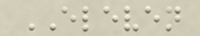ELEVEN
